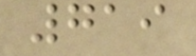719
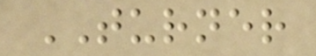TURNER
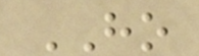HO
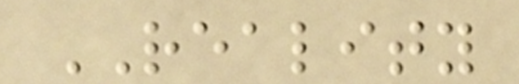REALITY
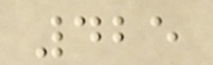425
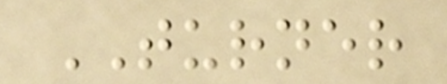TURNER
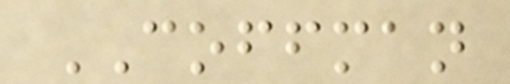COFFMAN
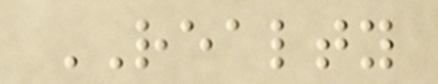REALTY
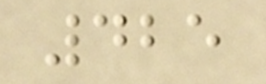425
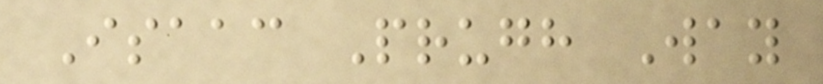Isaac Prugh Way
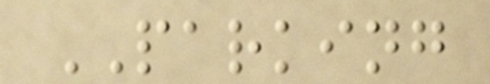PARKING
